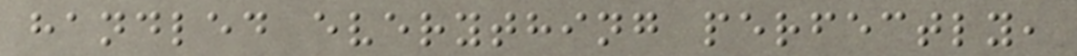handled everything perfectly,
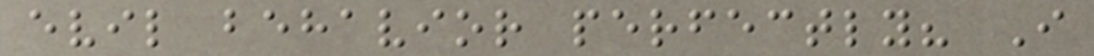evil behavior perfectly? I
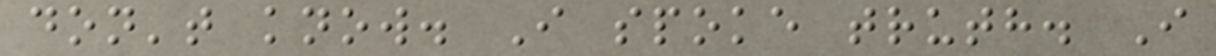don't know. I spoke truth. I
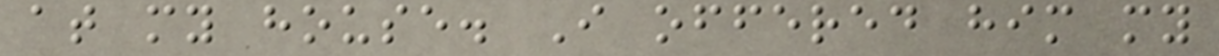at my house. I offered him my
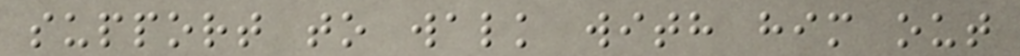support to walk with him out
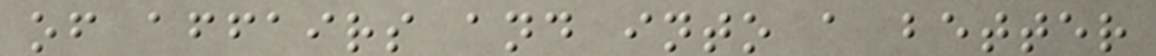of affairs and into a better
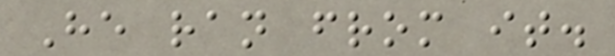He ran from it.
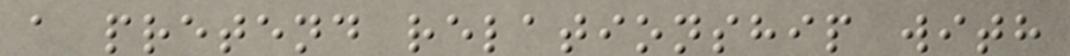a pretend relationship with
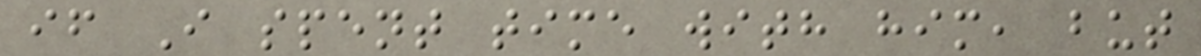if I spent time with him, but
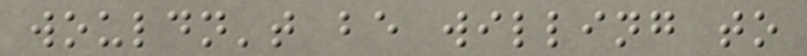wouldn't be willing to
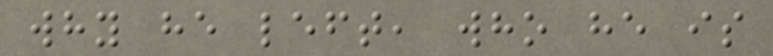why he left, who he is
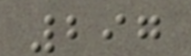297
